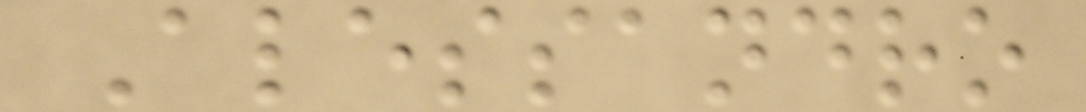Alessandro
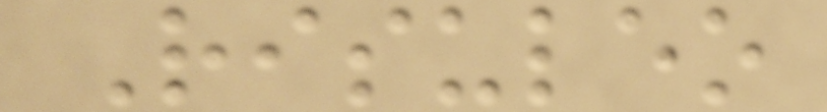Risuleo
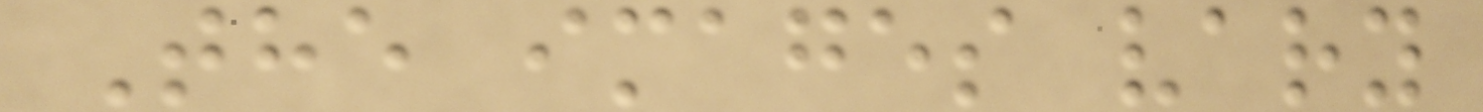The images vary
